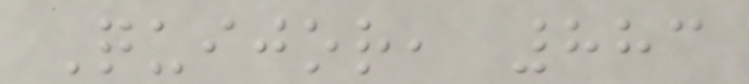Quijor, 883
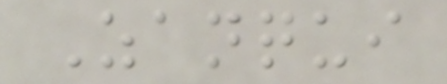Zanqui
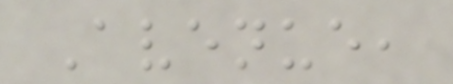Avenue,
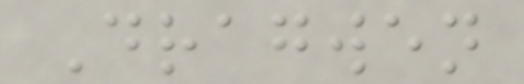Dragwen
